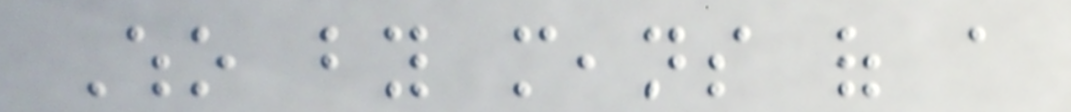Who by means of a
